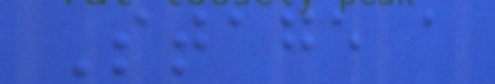Stage a
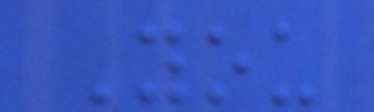You
